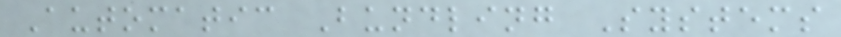Automatic Bundling Systems
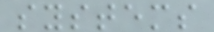systems
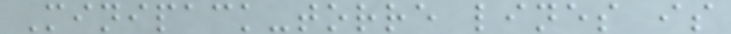Minipack-torre lines is
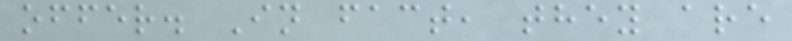offer. In fact, they are
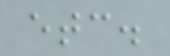etc.
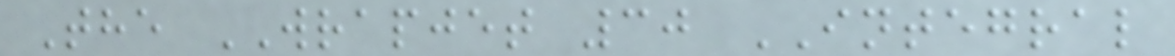The WRAPJET 30 INTEGRAL
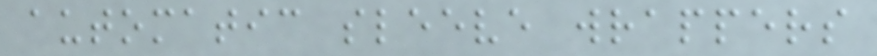automatic sleeve wrappers
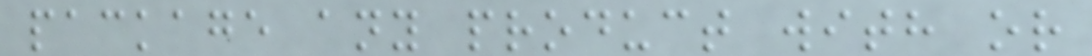package any product with or
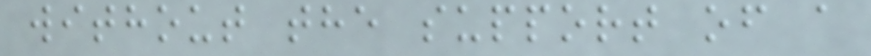without the support of a
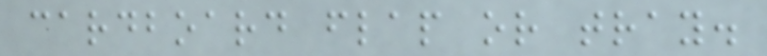cardboard flap or tray.
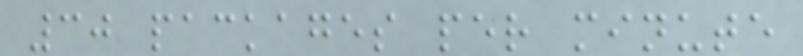30 packages per minute
